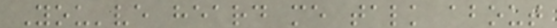You've heard me talk about
